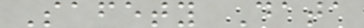Safety Data
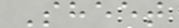Sheet
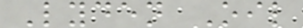Lyden Oil
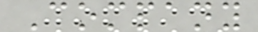Company
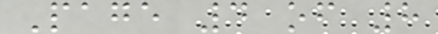Page 4 of 8
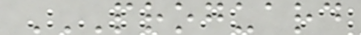PROGUARD
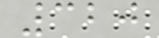320
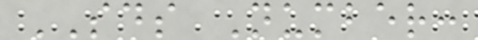SDS Number:
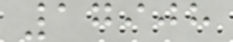17908
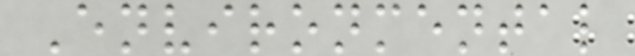Environmental
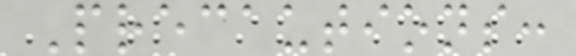Precautions:
